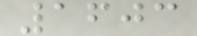1603
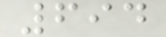694
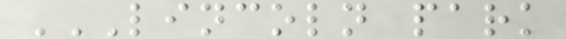LINCOLN PARK
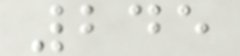245
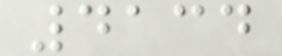4134
